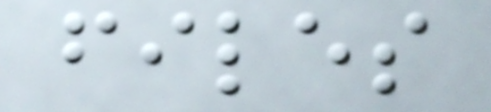files
